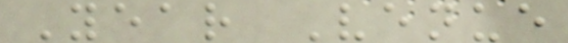Year Venue
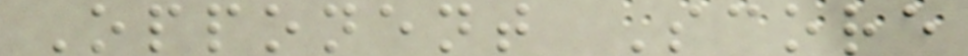Opponent Score
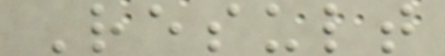Result
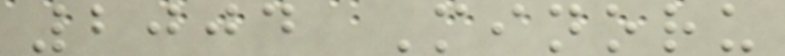2004 Minoru
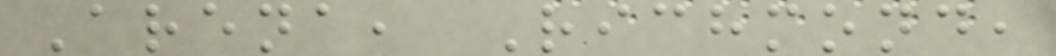Arena, Richmond,
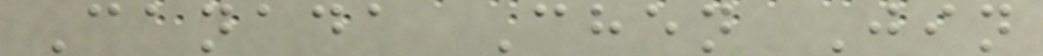Canada Chen Jin
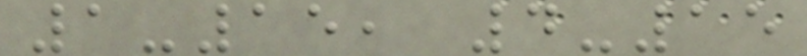1-15, 4-15
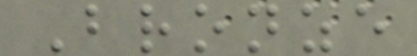Bronze
